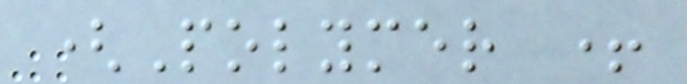(Polymer +
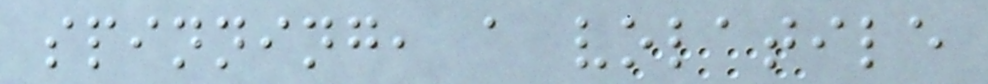spinning, a volatile
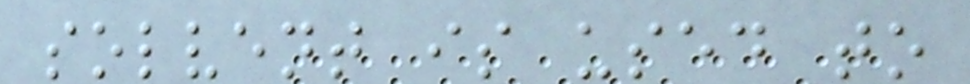solvent is used to
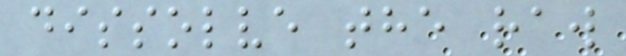dissolve the raw
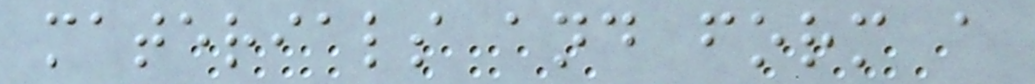materials and form a
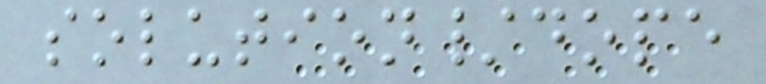solution/dope
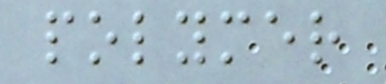polymer
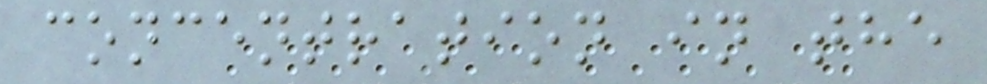concentration in the
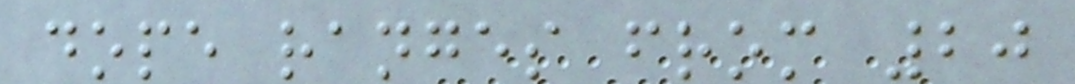dope ranges from 20
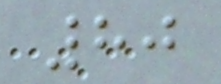80
